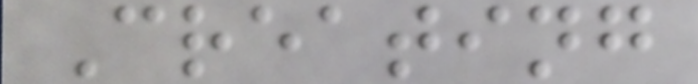Creating
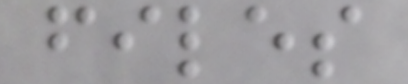files
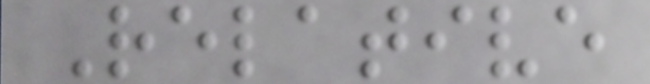Relative
